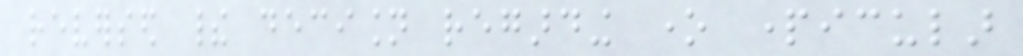reversed their decision regarding one particular
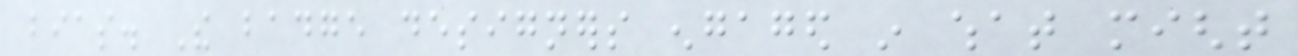bias. The badge designers engaged in what might
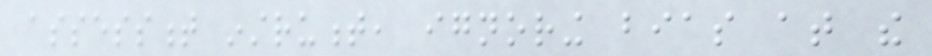assessment instrument, ignoring bias at the
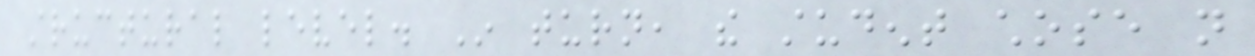structural level. In turn, the student chose not
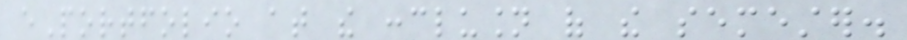ePortfolio at the conclusion of the semester.
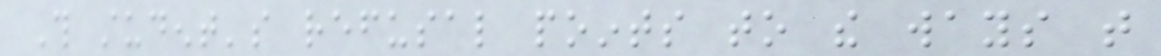This student's refusal points to the ways that
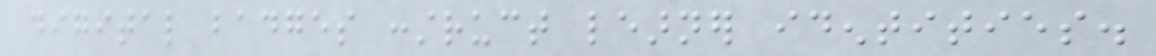digital badges construct learner identities.
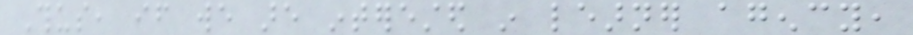Thus, if we are interested in learner agency,
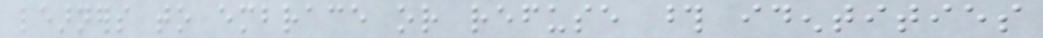learners to embrace or refuse those identities
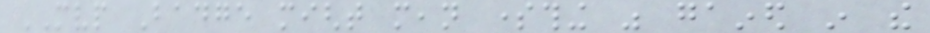MVP Badge might mean something was gained in the
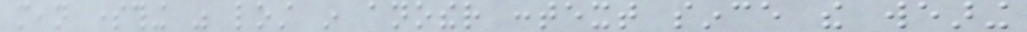mean something was lost in another context since the wearing
